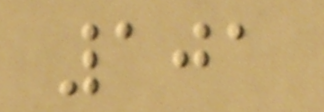101
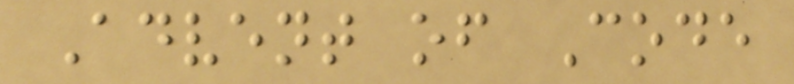Advent of Code
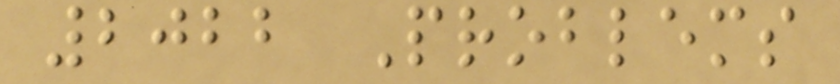2022 Problems
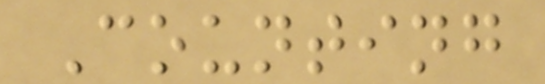Counting
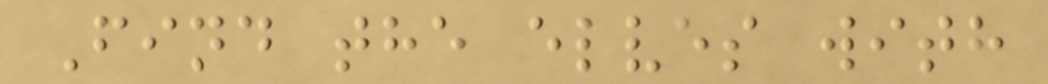Find the elves with
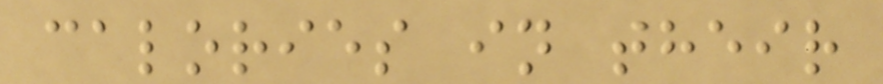calories in their
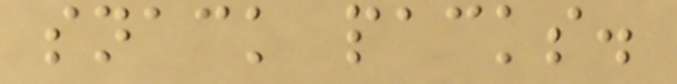snack packs.
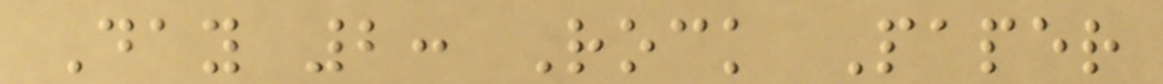Day 2: Rock Paper
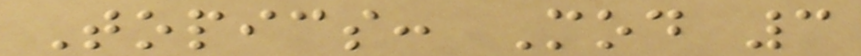Topics: Mod 3
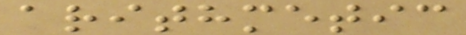arithmetic
